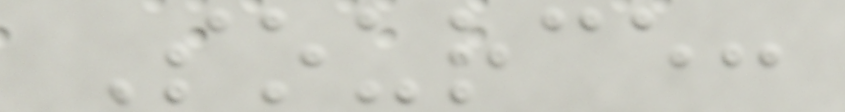Source:
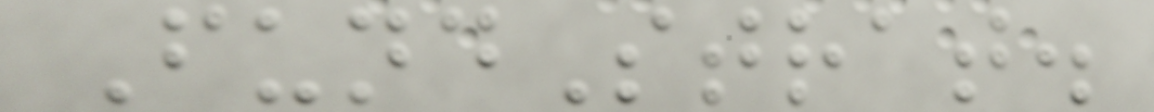FundStrat.
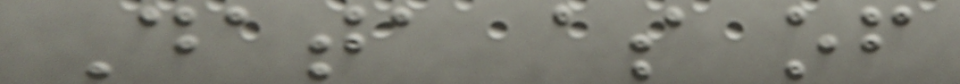Data as of
